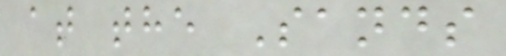at the Sands
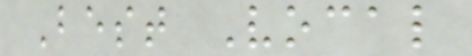Best Vocal
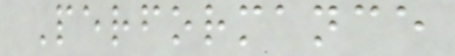Performance
